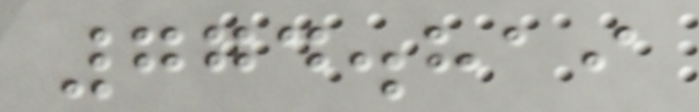774.819
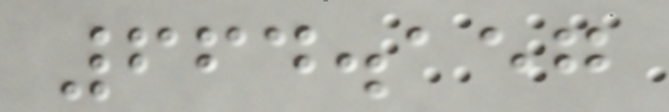664.157
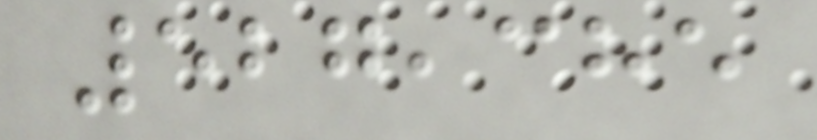527,385
